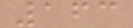163
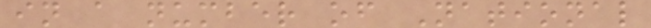in a number of National
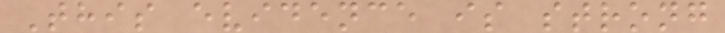This evidence is strong
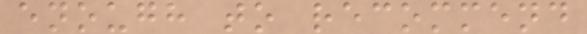enough to recommend
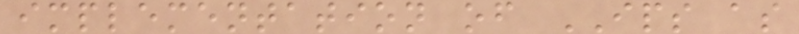implementation of IPS as
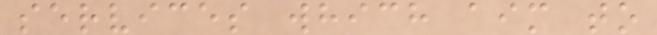services which aim to
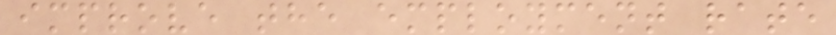improve the employment rate
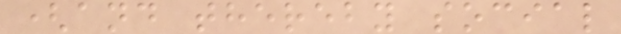(and thereby social
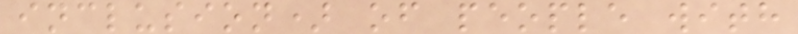inclusion) of people with
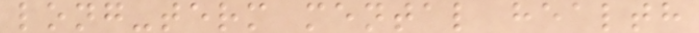long-term mental health
